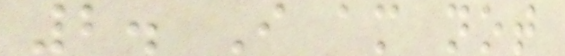2. I am not
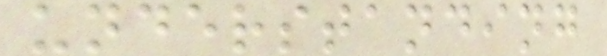understanding
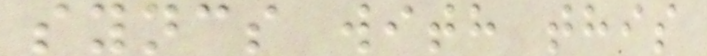syncs with this
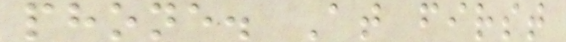phone. At first
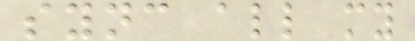sync all my
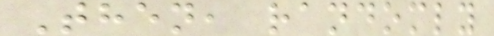Then, randomly
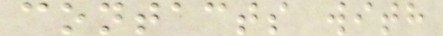contacts with
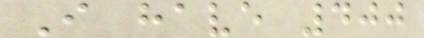I have 400
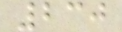230
